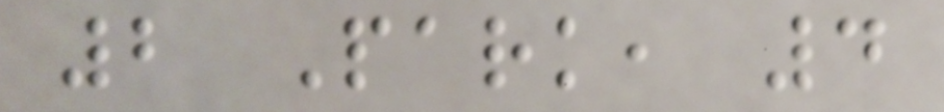2 Park, 4
